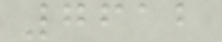7612
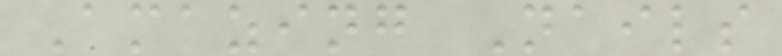Amazing Nails
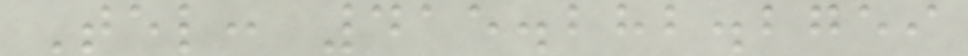Tel: 415.282.2759
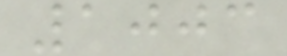1003
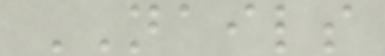NAILS
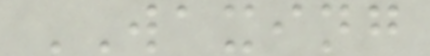WAXING
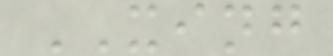XING
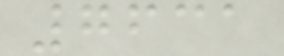7631
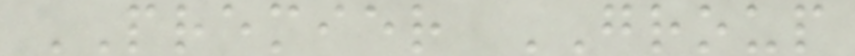PREMIER GROUP
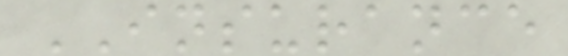INSURANCE
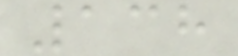138
